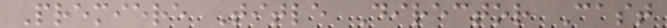Premiere Title Director Cast
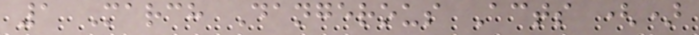1 March Dangerous Acts ()
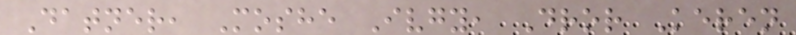Datner, Moshe Ivgy, Dror Keren
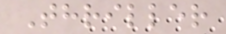Thriller
